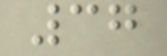37
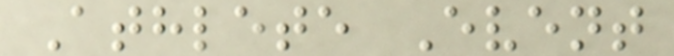Athlete Event
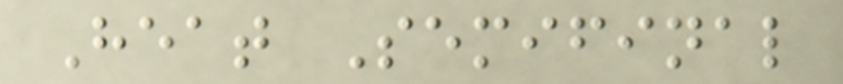Heat Semifinal
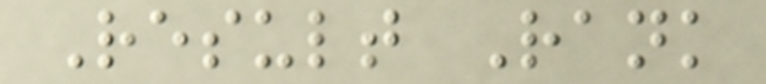Result Rank
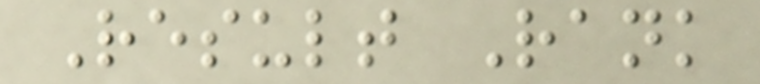Result Rank
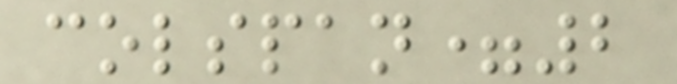colspan=2
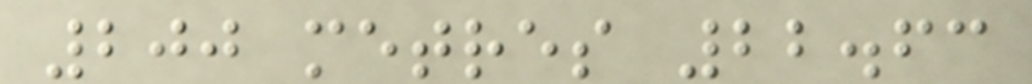200 metres 22.63
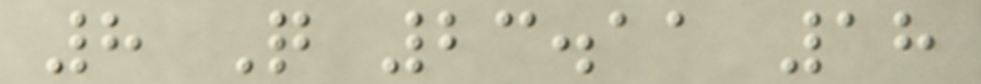8 Q 23.11 18
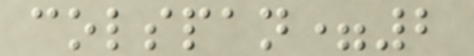colspan=2
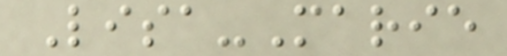Lisa-Marie
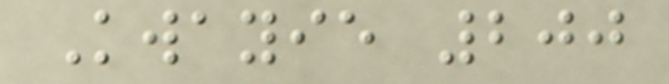Kwayie 200
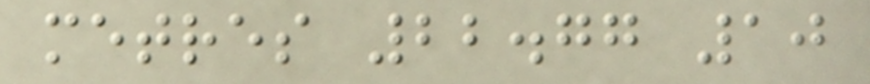metres 22.77 10
